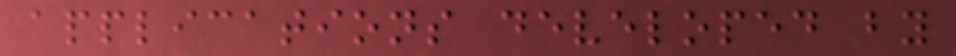applications developed by
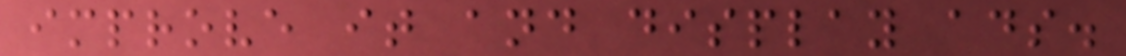improve it and display ads.
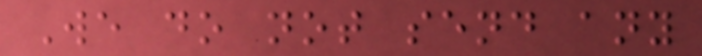We do not send any
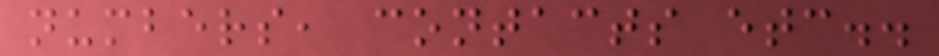numbers, contacts etc..
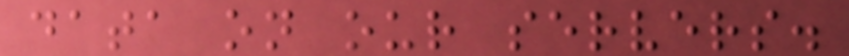data on our servers.
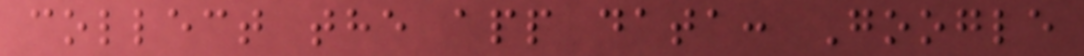collect the app data: Google
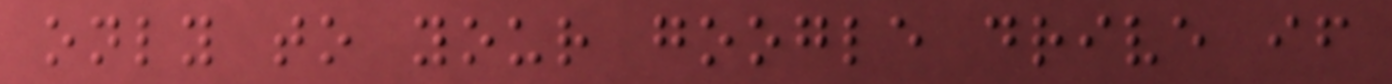only to your google drive if
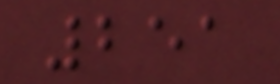251
